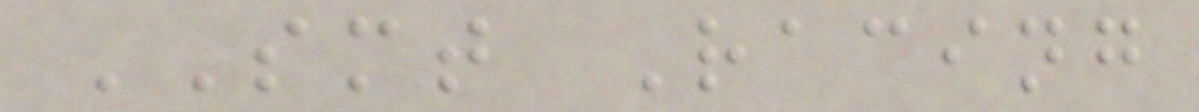SMT Racing
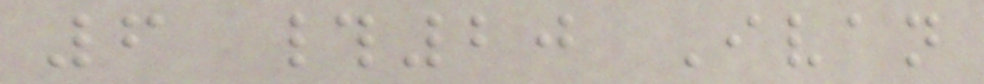6 #20 Ivan
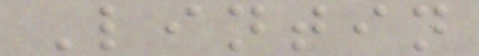Lintin
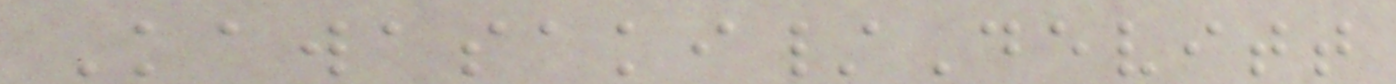Kawasaki/Devitt
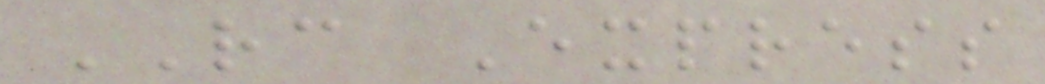RC Express
